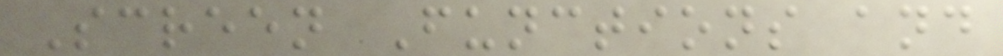Screen Functions and
